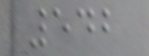542
